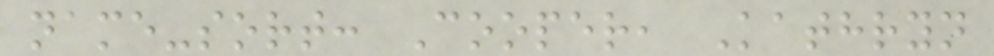name-sort: Cooper, Kathryn
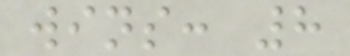wins: 8
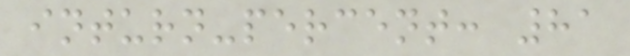inturn-percent: 81
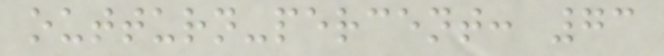outturn-percent: 73
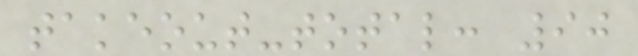takeout-total: 90
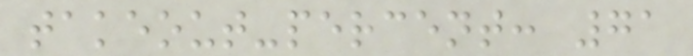takeout-percent: 71
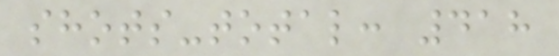shots-total: 418
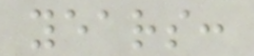years:
